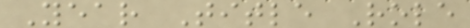Year Title Role
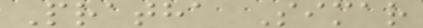Pratha Simar
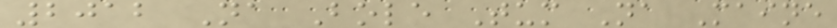2012 Na Bole Tum Na Maine
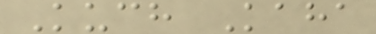Kuch Kaha
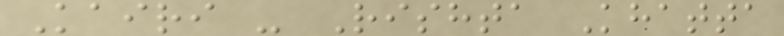Kairi - Rishta Khatta
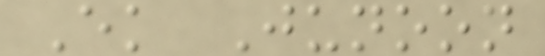Ek Junoon
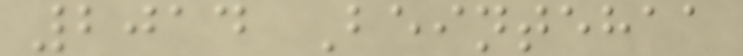2014 Beintehaa
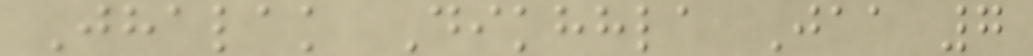Jhalak Dikhhla Jaa 7
